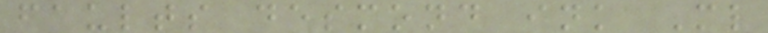faults desmond ink Ml
